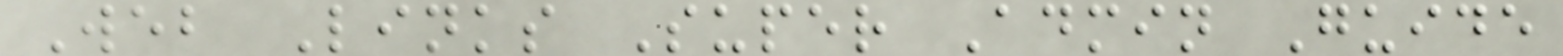Web Links Super Admin Guide
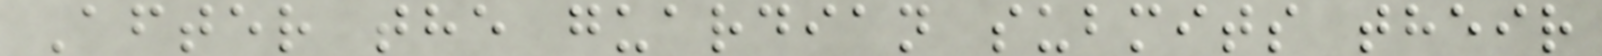After the guardian submits their
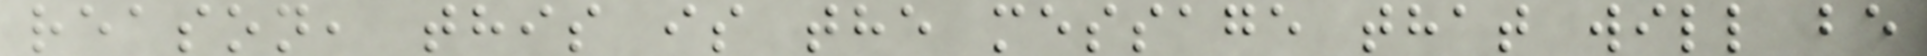reason, this is the message that will be
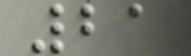21
